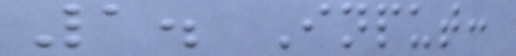1. Input:
